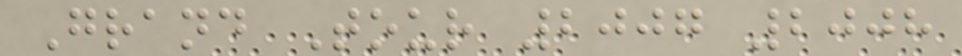Grand Tour 2007 2008
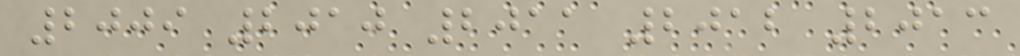2009 2010 2011 2012 2013
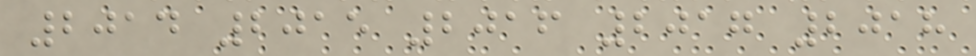2014 2015 2016 2017 2018
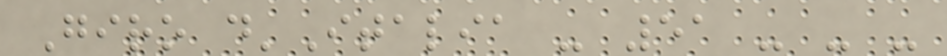Giro d'Italia - 51 - - -
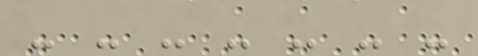- - - - - - -
